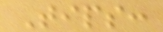Tips:
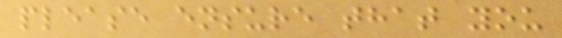please ensure that you
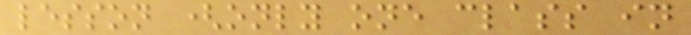lesson (only one class in
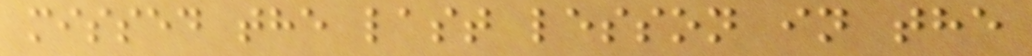missed the last lesson in the
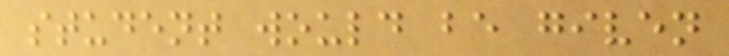student would be given
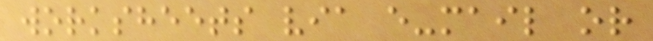worksheets via e-mail or
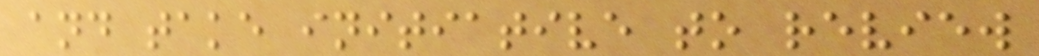and take initiative to review
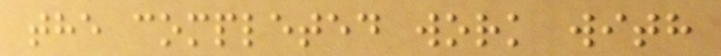the completed work with
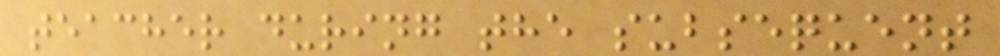teacher during the subsequent
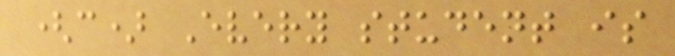(c) Every student is
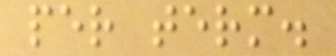per term.
